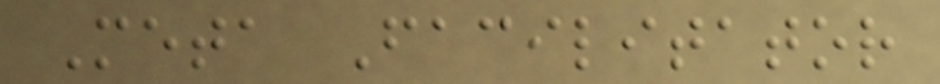Meta Facilitator
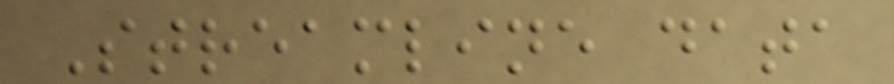Streamline data
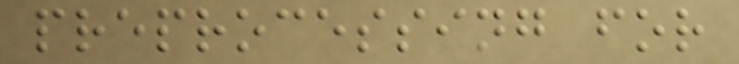preprocessing for
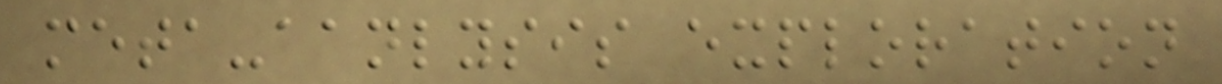meta-aanlysis exploration
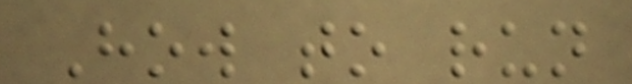How to run
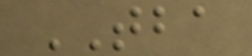TBA
